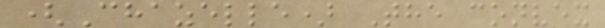(Chazelle) The convex
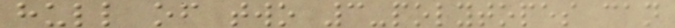hull of two 3-polytopes can
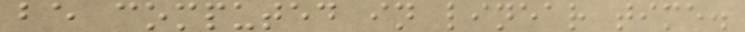be computed in linear time.
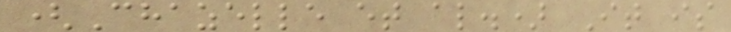(Chazelle et al.) It is
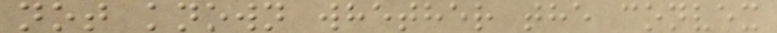not known whether the convex
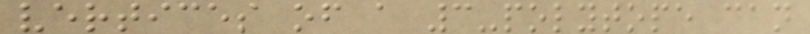vertices of a 3-polytope can
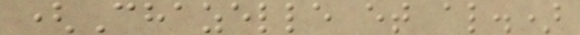(Chazelle et al.)
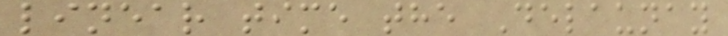linear time the Delaunay
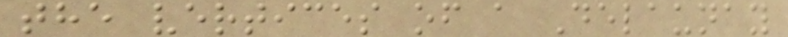the vertices of a Delaunay
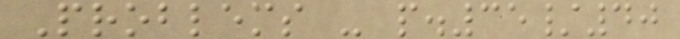Problems - p.35/40
